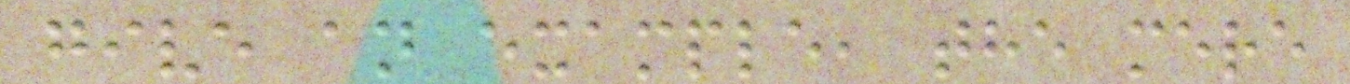give an example, the mere
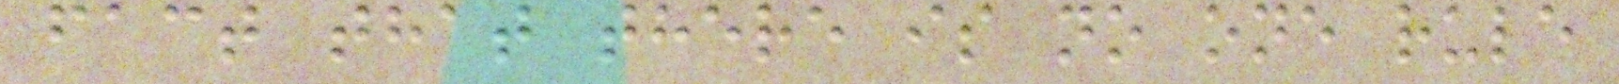fact that there is no one rule
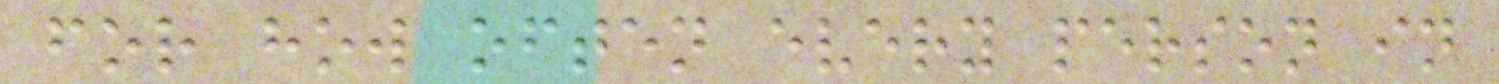for how often every person in
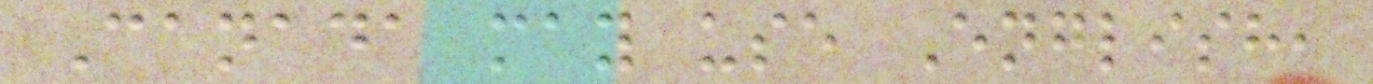Canada may use English,
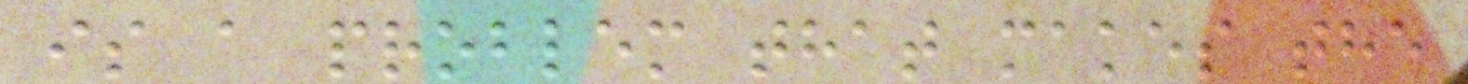is a problem that makes the
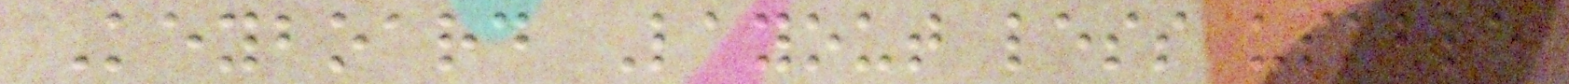Keyboard Layout less usable
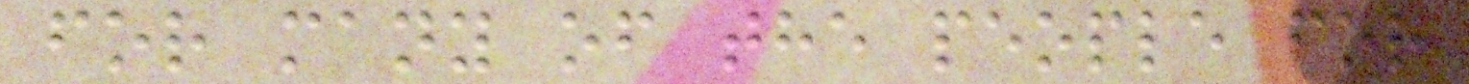for many of the people for
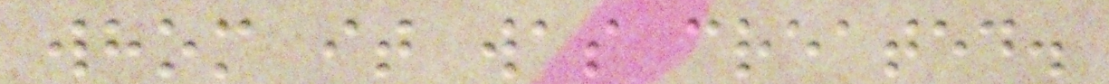whom it was created.
